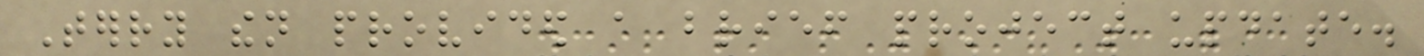Terry then provided a brief project update.
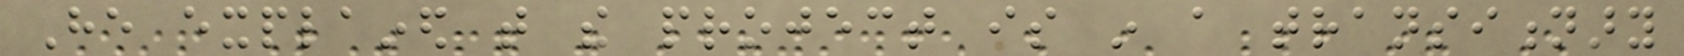He explained that the project is in a transitionary
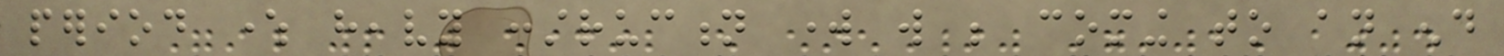period where heavy construction work will be coming to an end
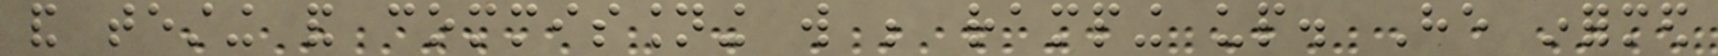and testing and commissioning will be ramping up. He informed
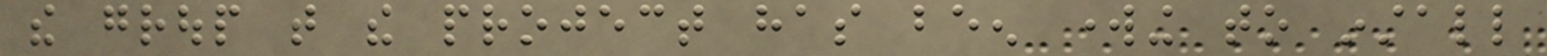the group that the project has been working to install
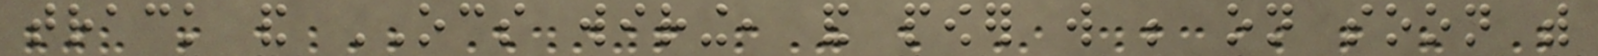track and OCS wiring, and power will be on soon with
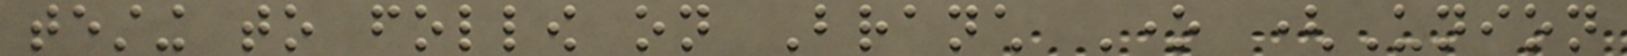testing to follow on Branch One (Union
